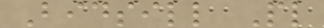Bidsill Pl
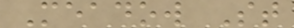Meadow St
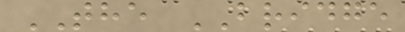THE BRIDGE
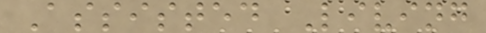Assisted Living
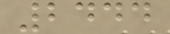2444
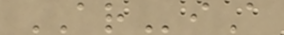ARiA
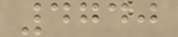4740
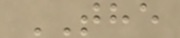THE
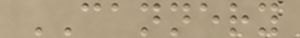CANNERY
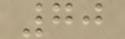70
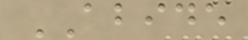ABIDE
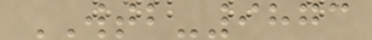WTB-9873
